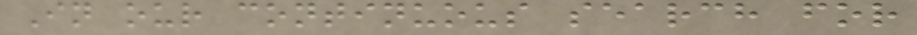In our continuous search for
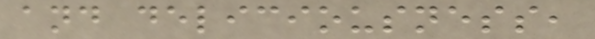and deliciousness,
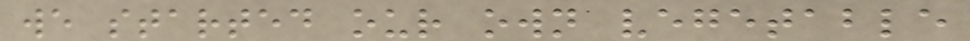we started our own vegetable
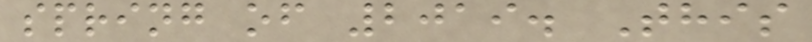spring of 2019. This
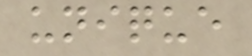unique
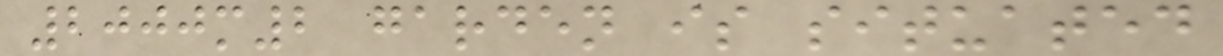2000m2 garden is situated
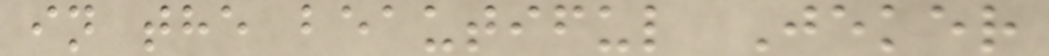in the beautiful Jeker
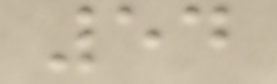54
